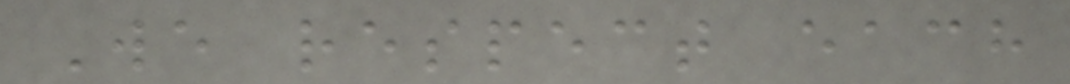We respect each
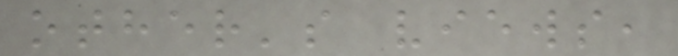other's views,
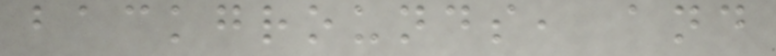backgrounds, and
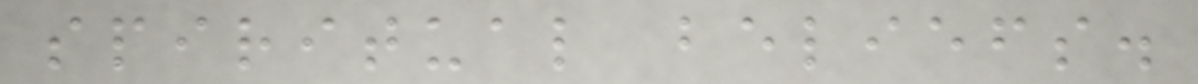spiritual beliefs.
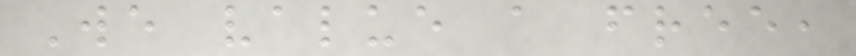We value a free,
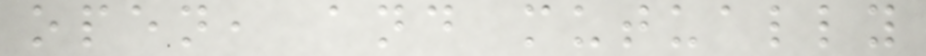open, and mutually
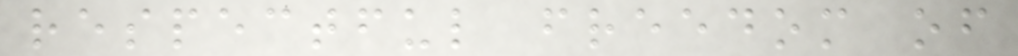respectful freedom of
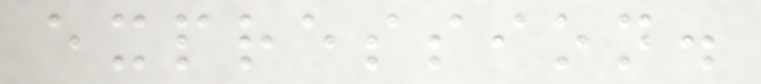expression.
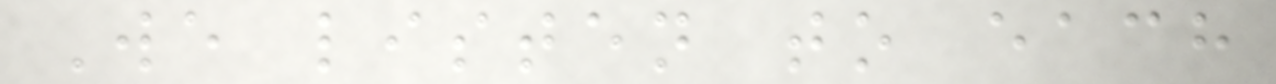We listen to each
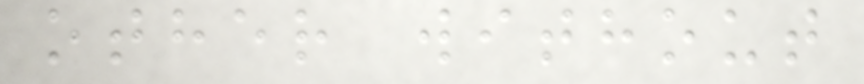other without
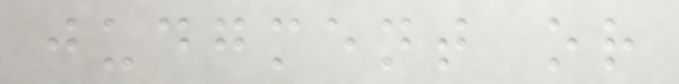judgment or
